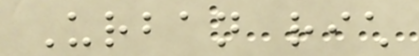Urban rich
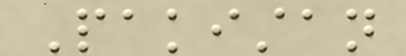Pakistan
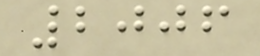2006
